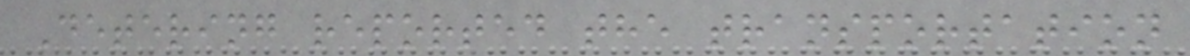Detering reported the transportation
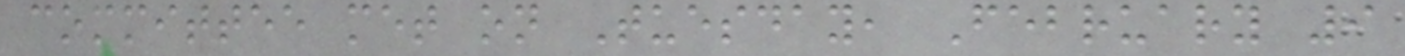committee met on Tuesday, February 9
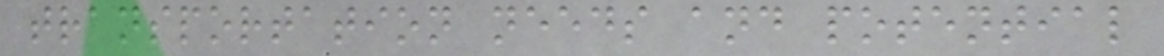transportation needs and potential
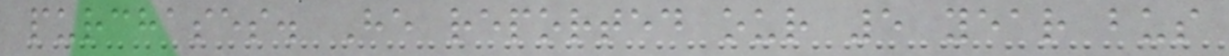purchases. He reported our 5 year bus
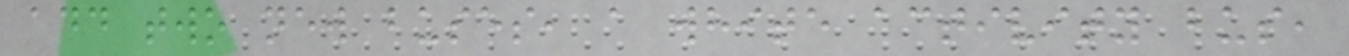add two new buses, a white activity bus,
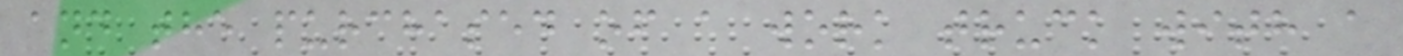and the purchased of a work truck with a
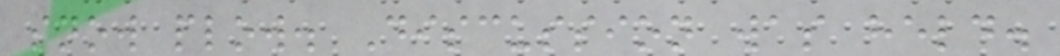snow plow. Discussion was held.
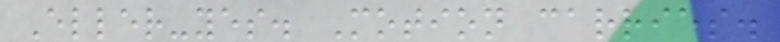Eller-yes. Motion carries.
